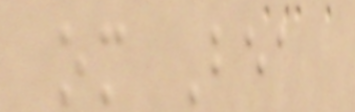om Bea
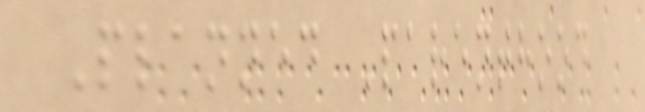Planned Parenthood
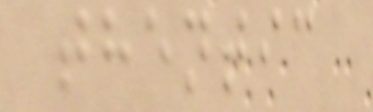thentic
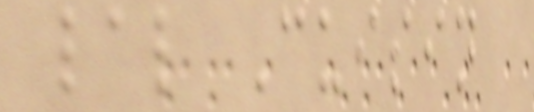lal Cuisin
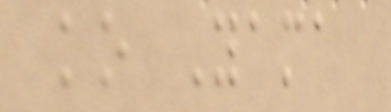ko Yama
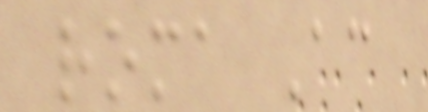roma Ac
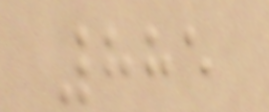885
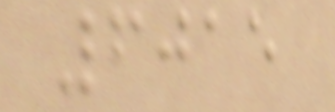6015
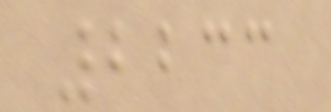2233
